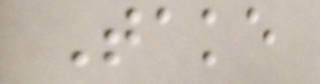Take
